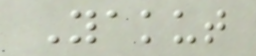Yakut
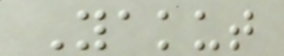Yakut
